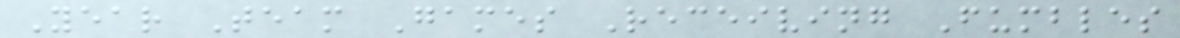Year Team Games Receiving Fumbles
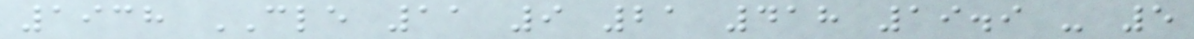1938 CLE 11 9 21 418 19.9 - 5
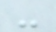-
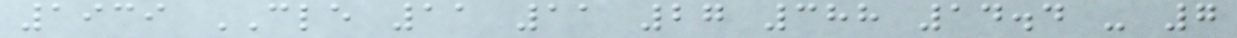1939 CLE 11 11 27 388 14.4 - 7
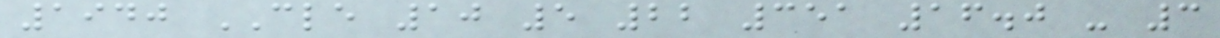1940 CLE 10 5 22 351 16.0 - 3
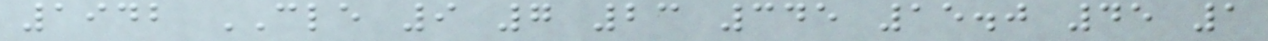1942 CLE 9 7 23 345 15.0 45 1
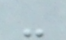-
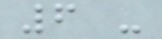6 -
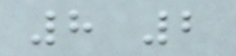8 2
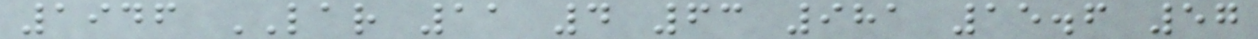1946 LAR 11 4 63 981 15.6 57
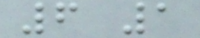6 1
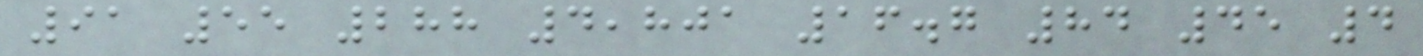91 55 288 4,801 16.7 84 45 4
